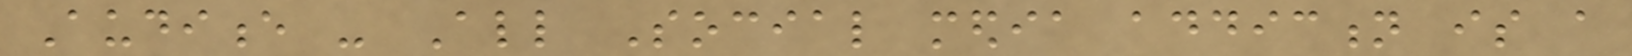Audience - All Social media addiction is a
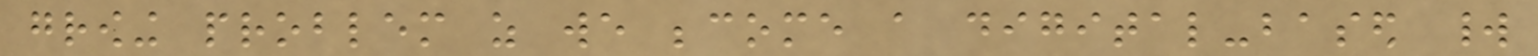growing problem as we become a digital-based world
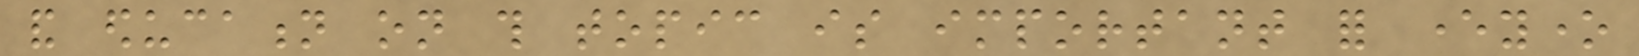and education on this topic is important for everyone
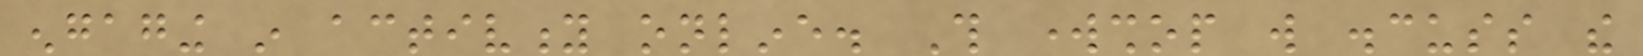engaging in activity online. This workshop will discuss the
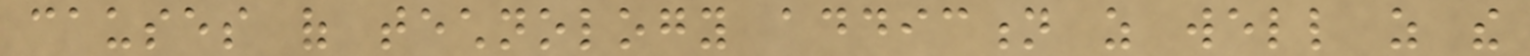causes of technology addiction as well as the
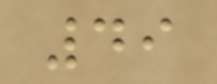49
